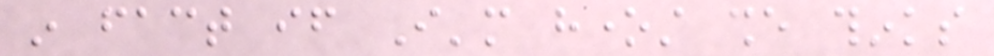in fact if I'm honest she thinks
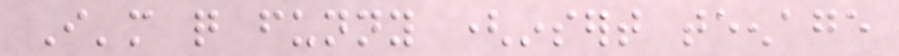I'm quite funny (insert teenage
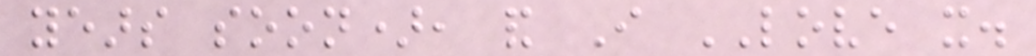years soon), and I LOVE it.
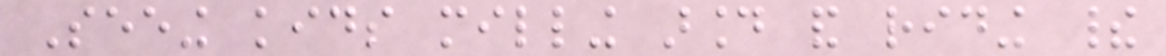Seeing kids milling around and riding their
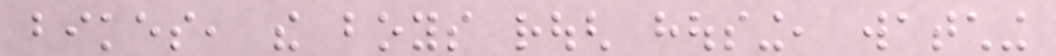bikes, the boys rough housing, watching
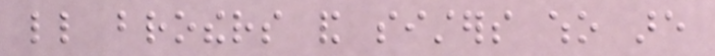little brothers and sisters who are
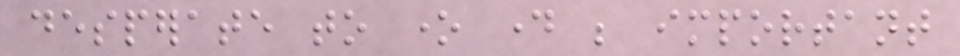desperate to one day be important
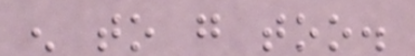enough to go too.
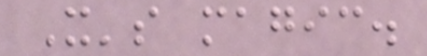It's magic.
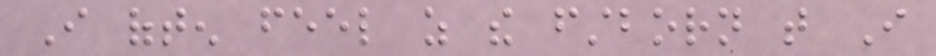I often feel as the firstborn that I
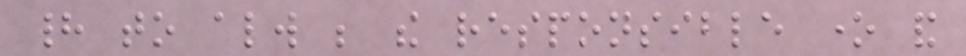had to always be the responsible one and
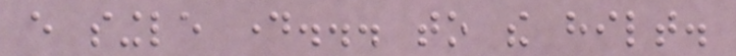every single day... to the hilt.
